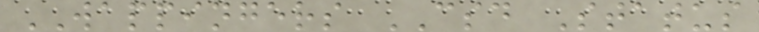WAPPINGERS CSD Status
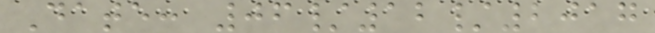Date: 06/12/2017
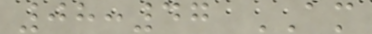08:47 AM
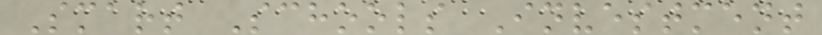Smart Schools Investment
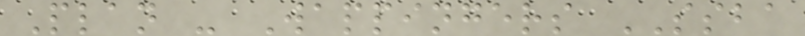Plan - Wappingers SSBA
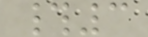#3
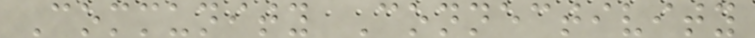Community Connectivity
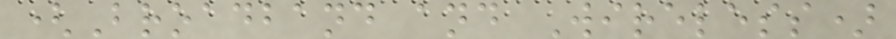(Broadband and Wireless)
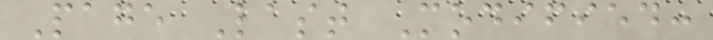Page Last Modified:
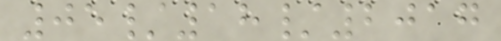05/18/2017
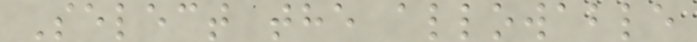Select the allowable
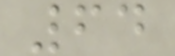64
